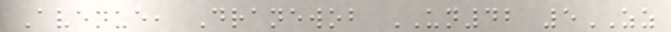Avenue, Dranewob UN42 5ZZ
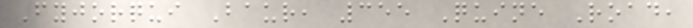Fyjorqui Baur, 355 Quine Road,
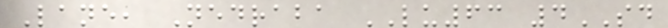Lane, Nedraba LU63 4SD
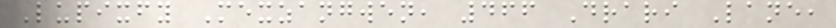Lupixfy Mexzangwen, 466 Drari Lane,
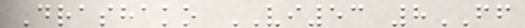Drashako VI53 8FF
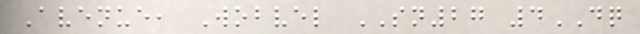Avenue, Wobvel SN27 4DQ
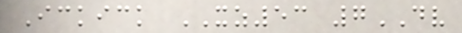Ickick XZ53 7DV
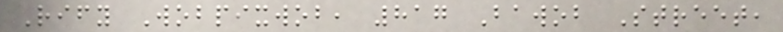Rify Wobpixwob, 817 Bawob Street,
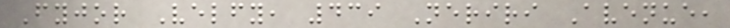Fyjor Velfy, 439 Neriri Avenue,
